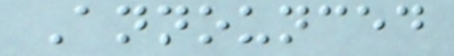Announced
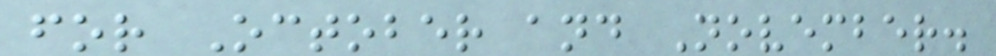for October and November.
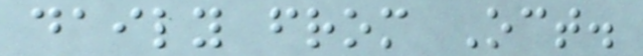daily from Oct.
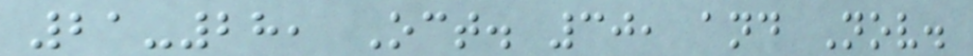21-28, Oct. 30, and Nov.
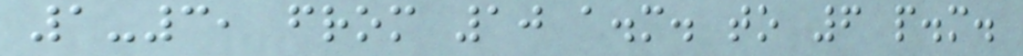1-3, from 10 a.m. to 6 p.m.
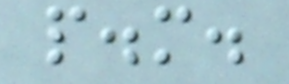p.m.
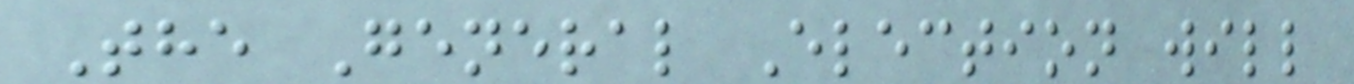The General Election will
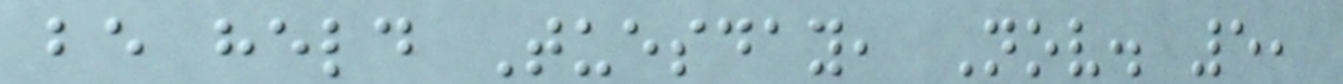be held Tuesday, Nov. 5,
